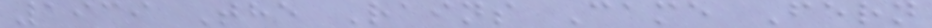1939 The Rains Came Fern
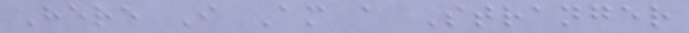Here I Am a Stranger
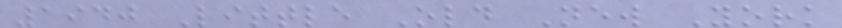1940 Little Old New York
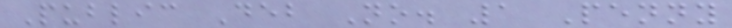Public Deb No. 1 Penny
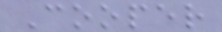Cooper
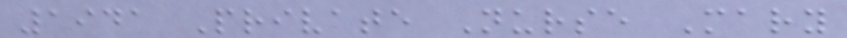1941 Private Nurse Mary
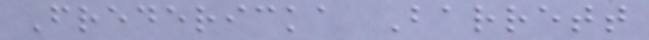Fredericka Barrett
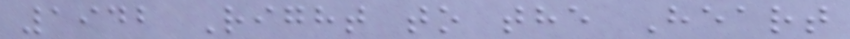1942 Right to the Heart
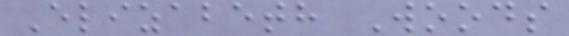Elizabeth Woods
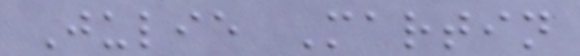Julie Martin
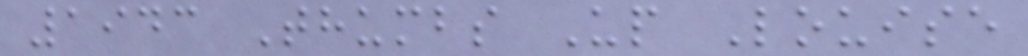1943 Thumbs Up Louise
